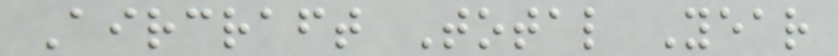Aircraft Total Year
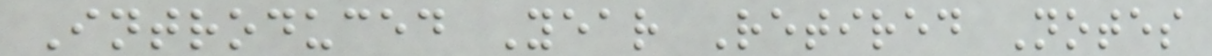Introduced Year Retired Notes
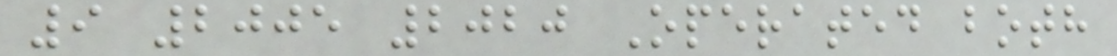9 2005 2020 Operated both
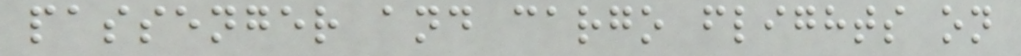passenger and cargo flights on
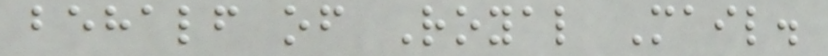behalf of Royal Mail.
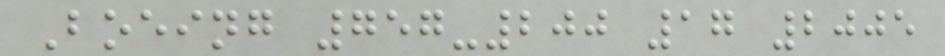Boeing 757-200 17 2005
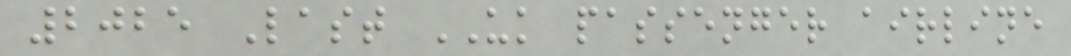2025 Last UK passenger airline
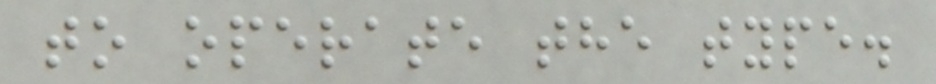to operate the type.
